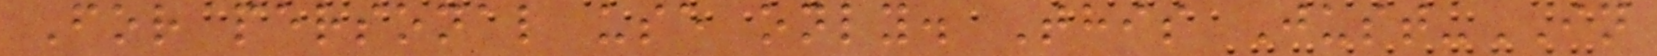For personal use only. This Just-IN
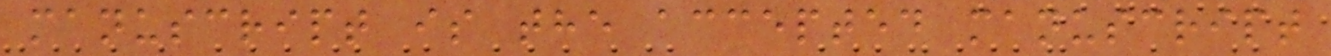manuscript is the accepted manuscript
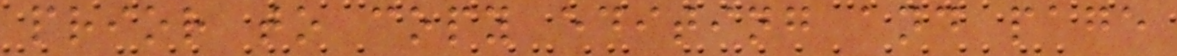prior to copy editing and page
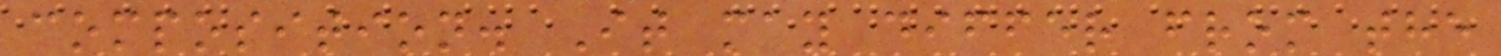composition. It may differ from the
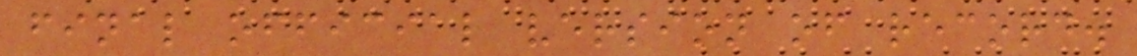final official version of record.
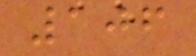106
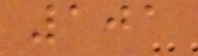101
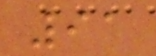91
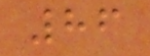86
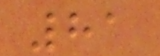81
